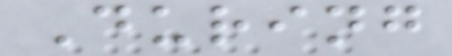During
